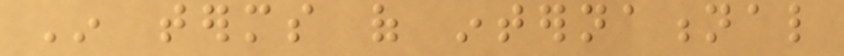In terms of international
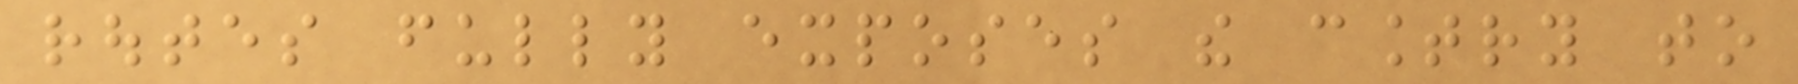routes fully exposes the country to
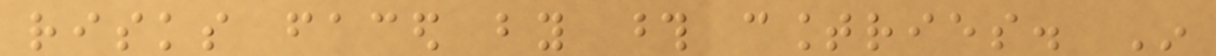risks faced by those countries. In
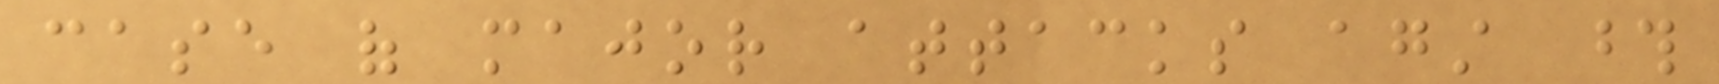case of major attacks against those
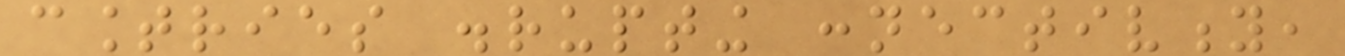countries disrupting connectivity,
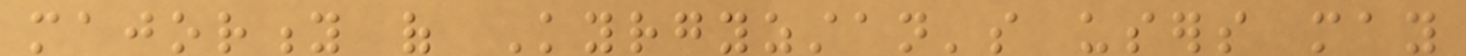majority of Kyrgyzstan's users may
